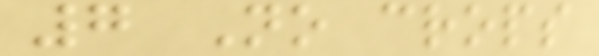7 No crops
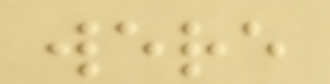were
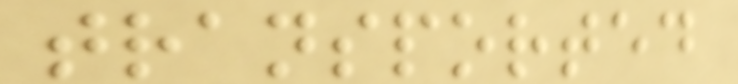transported
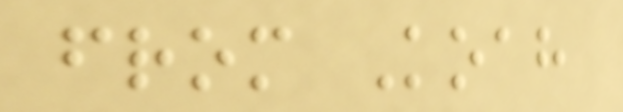from Koah
